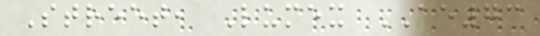Street, Lumex AE73
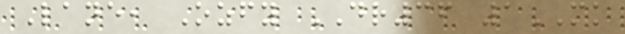Lane, Ozfy DR36 1MK
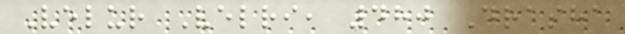Velur Velri, 480 Drasha
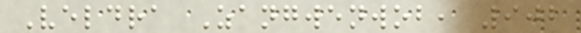Veldra Zangwenwob, 902
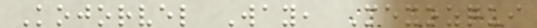Kojorvel Way, Mexozqui
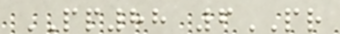PP88 6PR
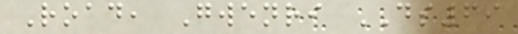Road, Gwenri DS69
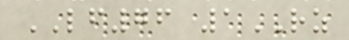LF76 1RZ
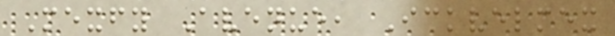Mexfy Avenue, Ickvelmex
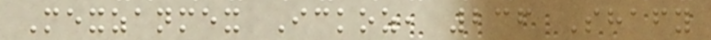Mexzanmex Ickoz, 236 Shafy
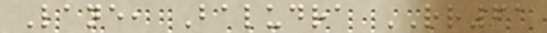Lane, Baludra RR61
